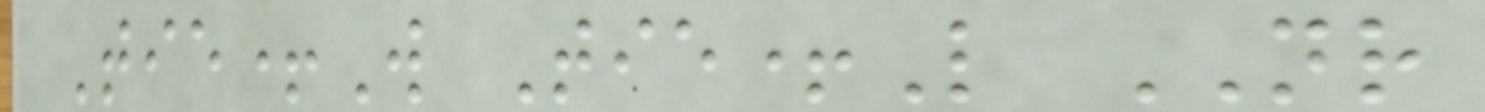Tie+W Tie+L NR
